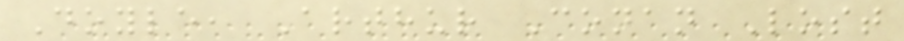Doyle, Arthur Conan Lost
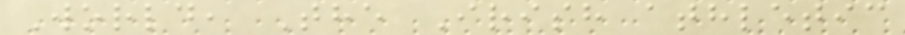World, The Irish athletic
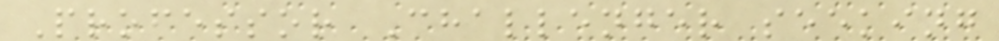Professor Challenger seeking
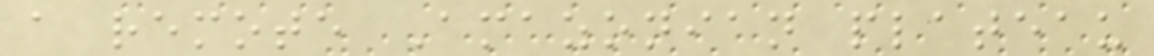a remote Amazonian plateau
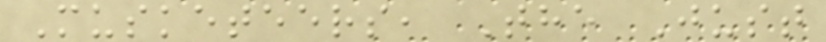Musketeers, The Just
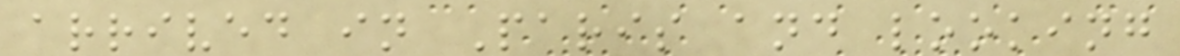arrived in Paris and looking
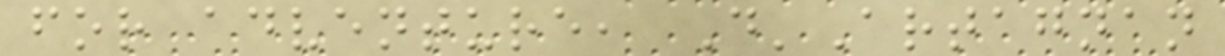for adventure, D'Artagnan
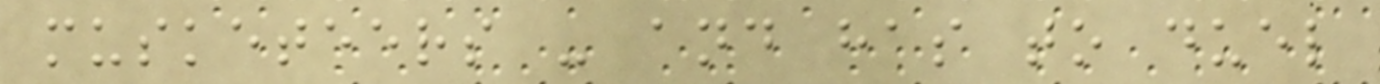musketeers - and has to duel
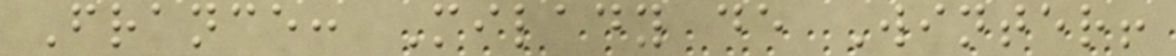France: Milady de Winter!
